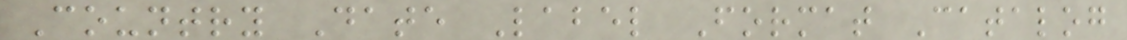Country Date Label Format Catalog
